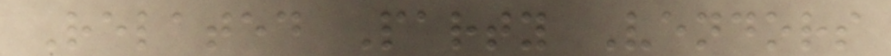Related Party Vendors
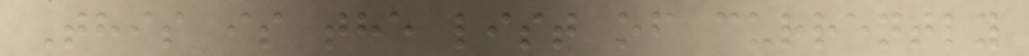This is the list of currently
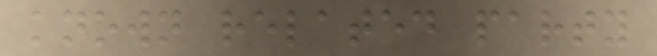known related party
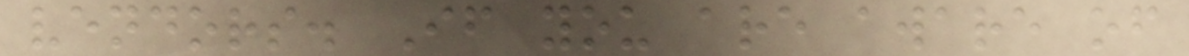vendors. If you are aware of
